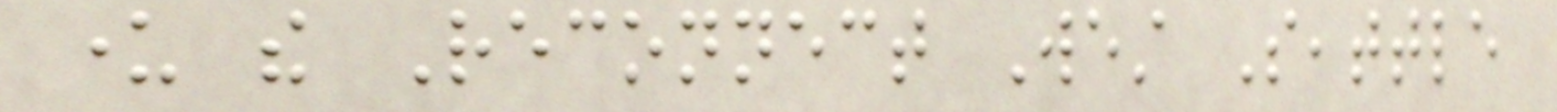under the Reconnect West Seattle
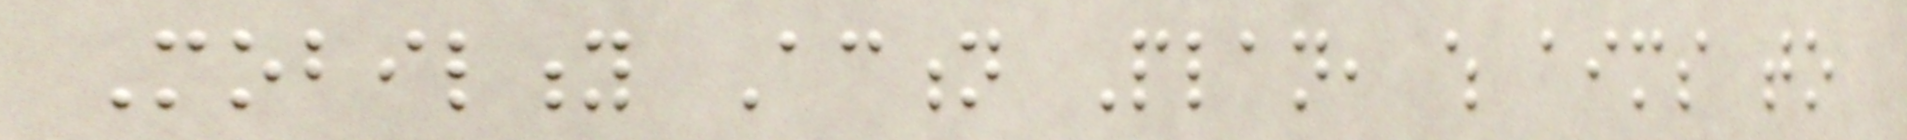Mobility Action Plan, which aims to
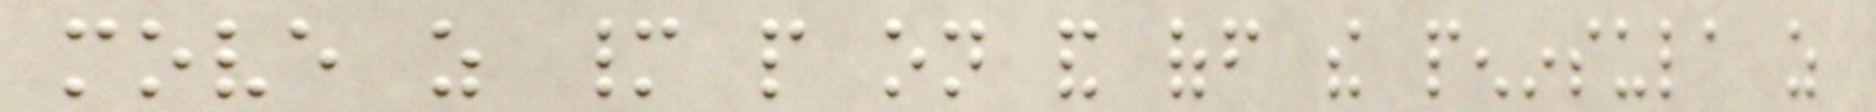move as many people on and off the peninsula as
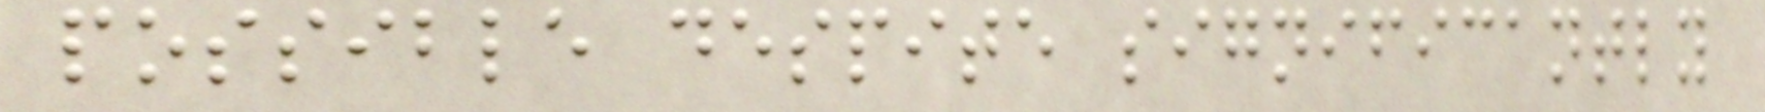possible despite significantly
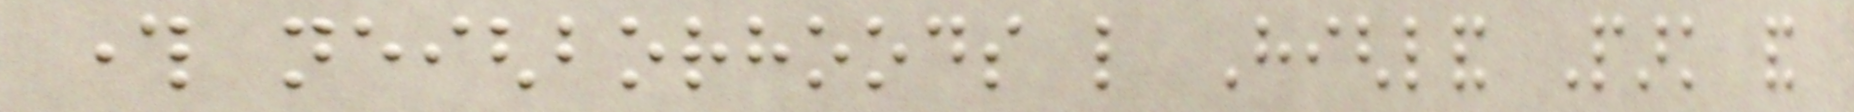through neighborhoods like Highland Park and
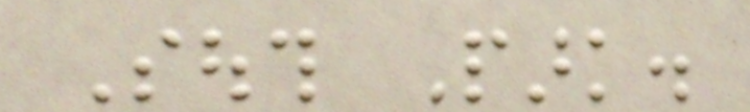South Park.
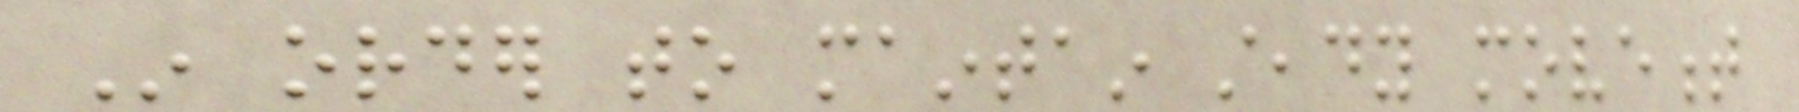In order to maintain steady movement
